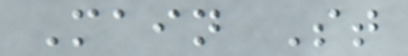Main St
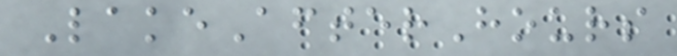LakeAfterHours
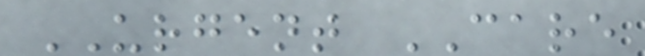URGENT CARE
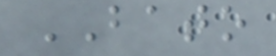BATO
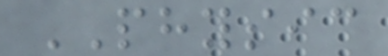PHYSIC
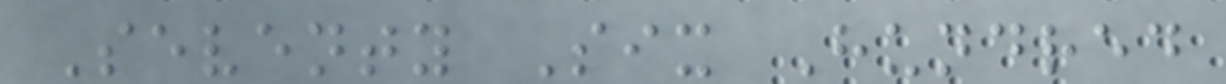Seventy Six Hundred
